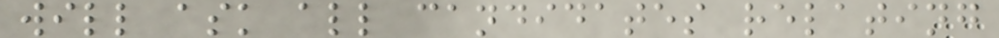will ask all candidates relating
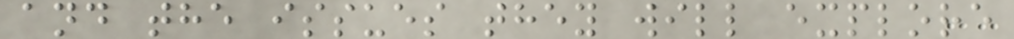and the issues they will explore
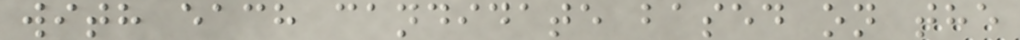with each candidate based on the
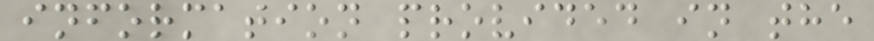information provided in the
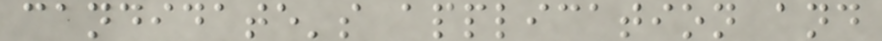candidate's application and
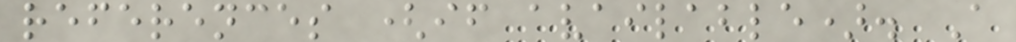references (if available). A
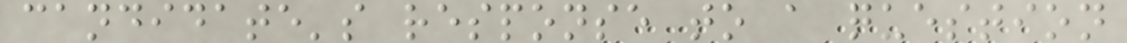candidate's response to a question
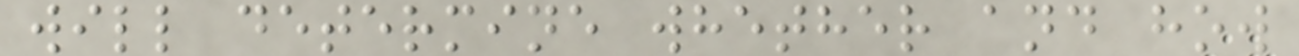will determine whether and how
